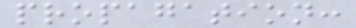propagation:
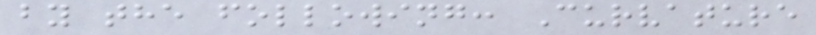by the following: Curvature
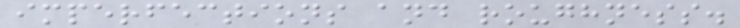imperfections and roughness.
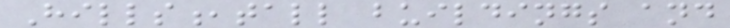Hills,tall buildings and
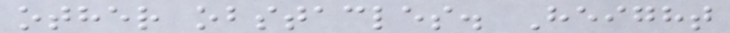other obstacles. Height
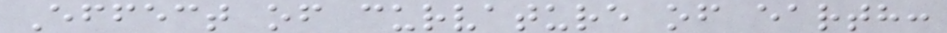Effect of curvature of earth:
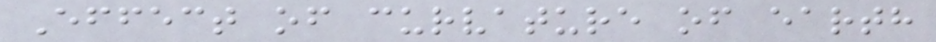Effect of curvature of earth
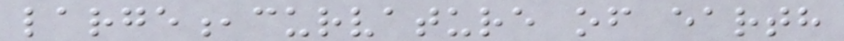large,curvature of earth
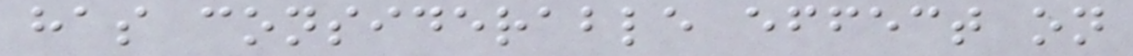has considerable effect on
